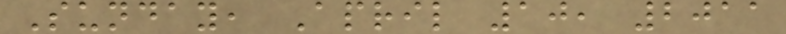Sunday, April 10, 2011
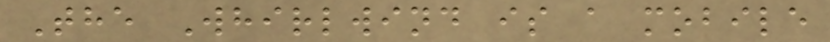The Whirlwind is a mobile
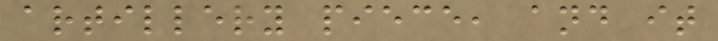artillery piece, and it
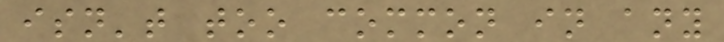isn't too common in any
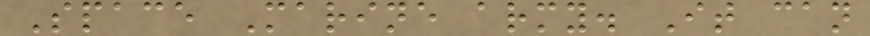Space Marine army. It can
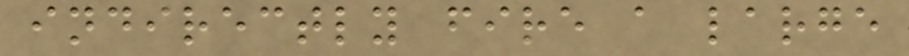indirectly fire a large
